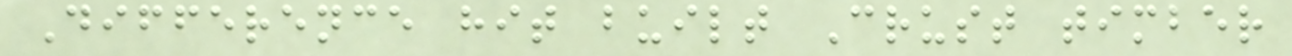Difference hit built Crust timber
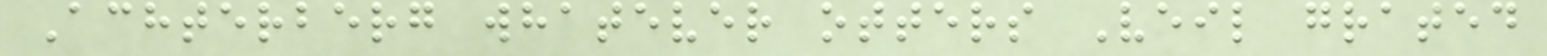Achterberg whatever otters Veil grated
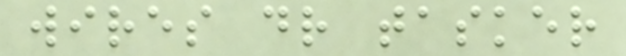wires dr tasker
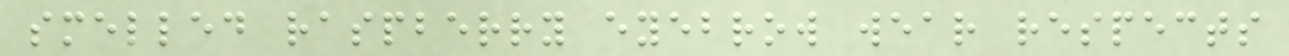smelled raspberry eyebrow wear respects
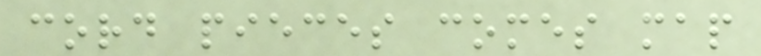cord pieces comes map
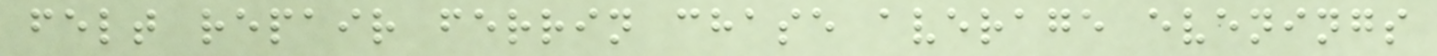felt repair ferrin chase average evenings
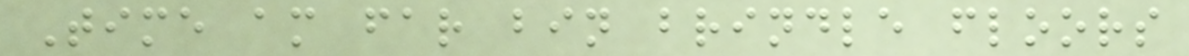Time am far bin brindle floors
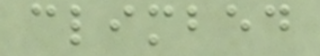climbed
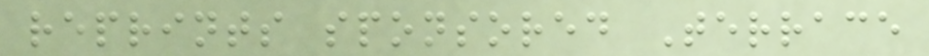reprints sponsored Terrace
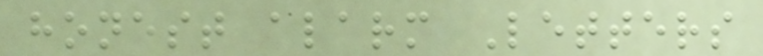honest alarm Letters
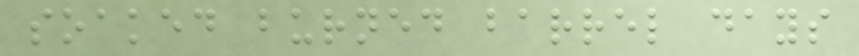soaked burned barrel days
